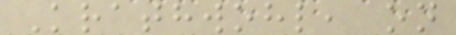Krathwohl, on
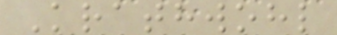Krathwohl
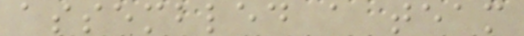assembled a team
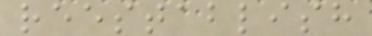reestablish
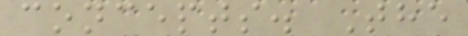concepts. The
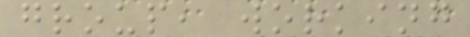group, working
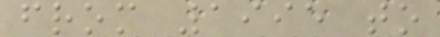from 1995 to
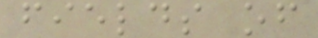fields of
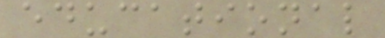educational
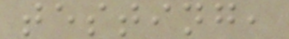testing,
